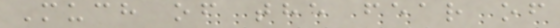Much of the fear of
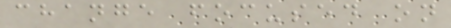change focused on
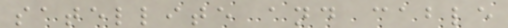satellite and cable
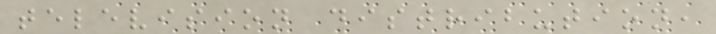television distribution,
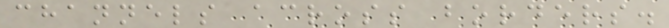channels across borders.
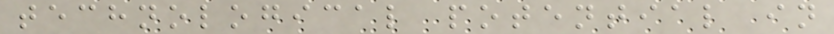technological potential in
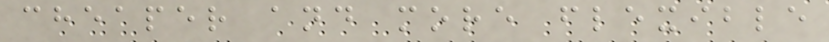cheaper and more flexible
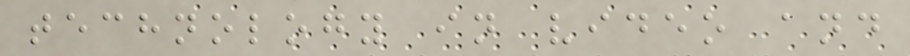technology in video and
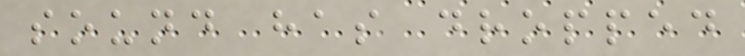sound has dropped
